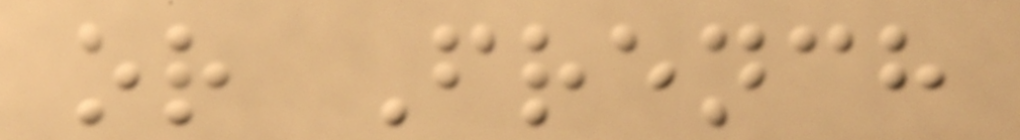or French
